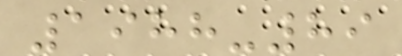1988-89
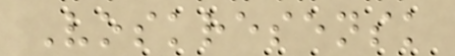Voskresensk
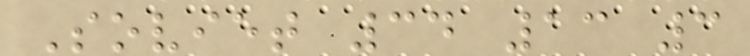Soviet 34 13 3
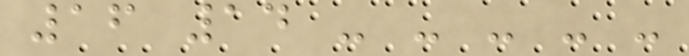16 14 - - - - -
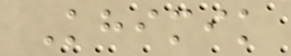Khimik
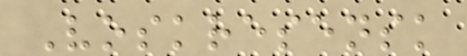Voskresensk
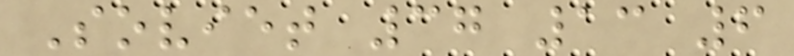Soviet 37 13 6
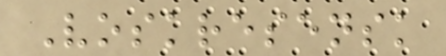Voskresensk
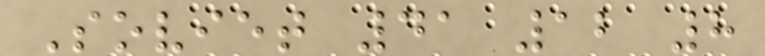Soviet 41 12 8
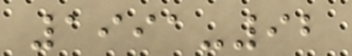1991-92
